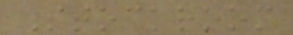Stockroom
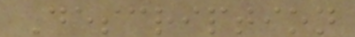Description
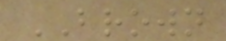BROWN
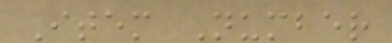Item Number
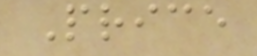Price
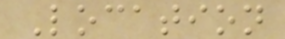Location
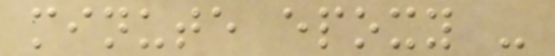minute epoxy -
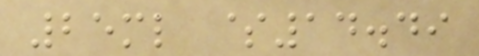25ml $14.49
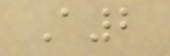A2
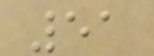51
